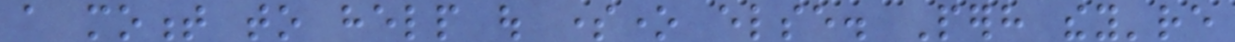a moment to help out someone else. Perhaps they're
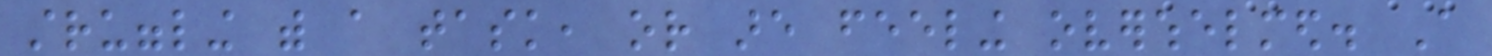struggling with a task, or are feeling overwhelmed. A
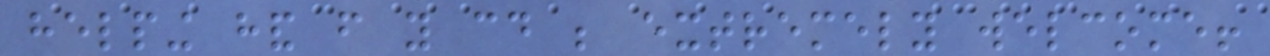helping hand from you could be extremely welcome!
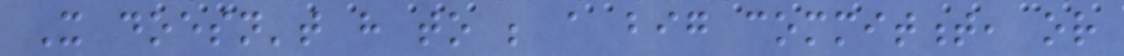It doesn't have to be a big commitment, or
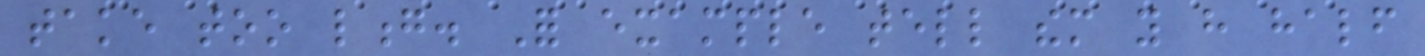take too long. For example tell them you have half
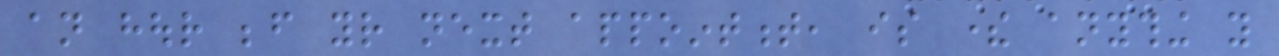an hour before your next appointment, is there anything you
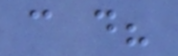can do?
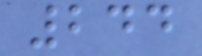244
